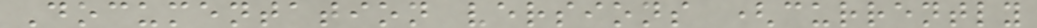Documentation versions (currently
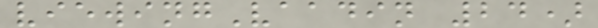viewingVaadin 24)
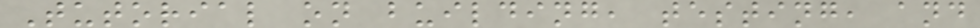Tutorial on building, testing, and
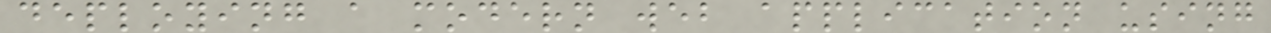deploying a modern web application using
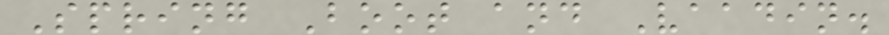Spring Boot and Vaadin.
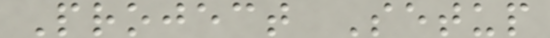Project Setup
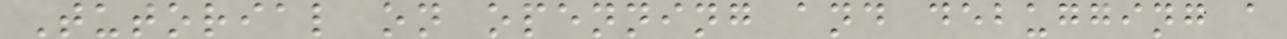Tutorial on openning and debugging a
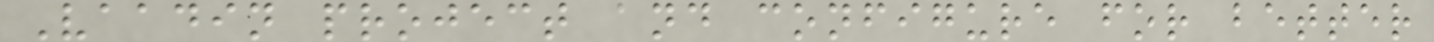Vaadin project and configure for better
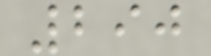290
